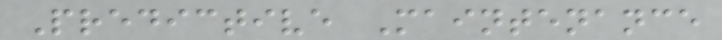Predictive Maintenance
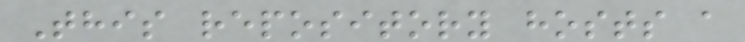This repository hosts a
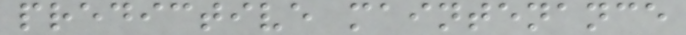predictive maintenance
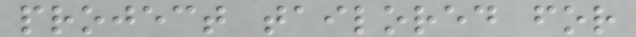project tailored for
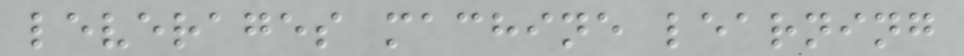leverages machine learning
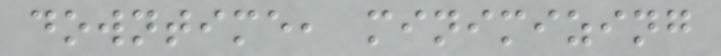downtime, minimizing
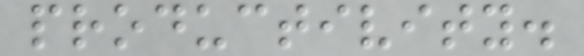productivity.
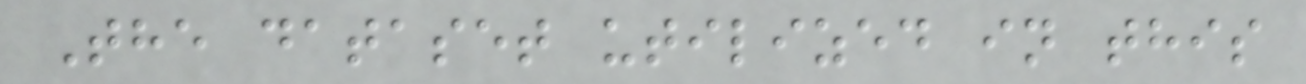The dataset utilized in this
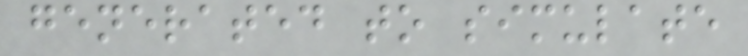generated to simulate
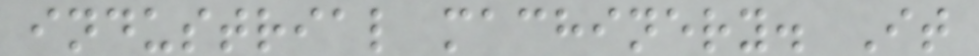industrial machinery. It
